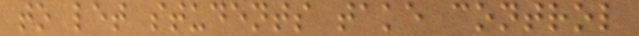to let students take control
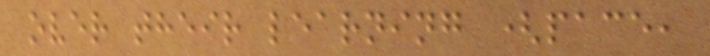over their learning (pace,
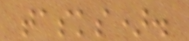tasks).
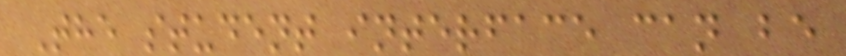The student interface can be
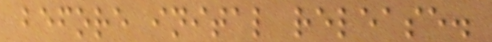before inital release.
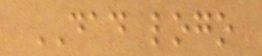DAD logo
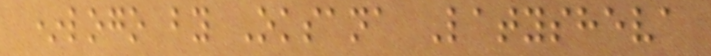*logo by Oksana Latysheva
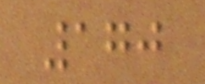170
